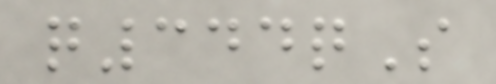q344qS
